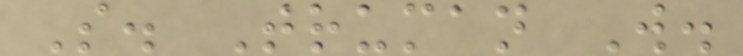S. Truman W.
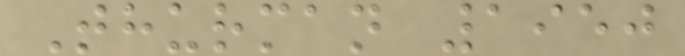Thurman 1950
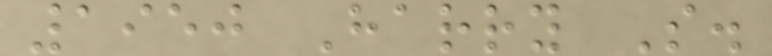1950 Harry S.
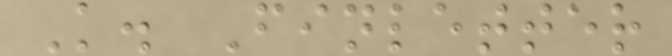K. Finletter
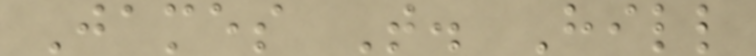James T. Hill
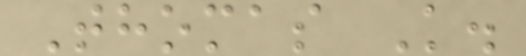Thomas K.
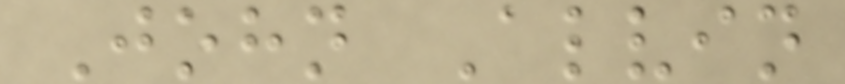John Alvin
